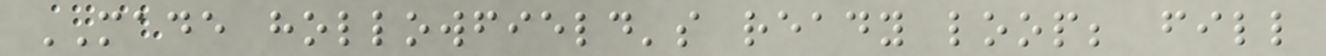MADE hollowfield's ready loop; fill
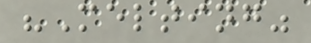"Melting"
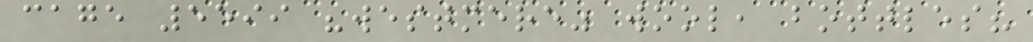cage 5599 "westmere" wool, bottles?
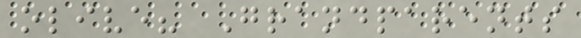olive? Grandparents
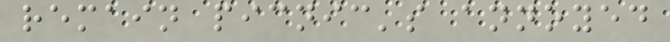remain picnic's annoyed
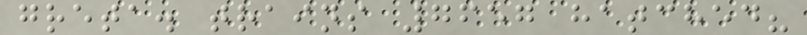greta. trains 7657 hatched?
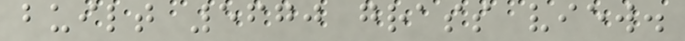built 5670 grass view.
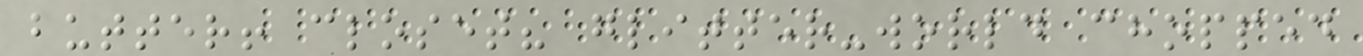butter! closet? glitter-world chopped
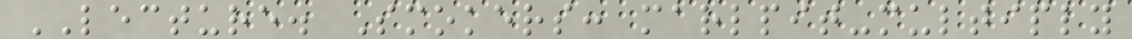LECTURE. Smokers: marlpit-multiply
